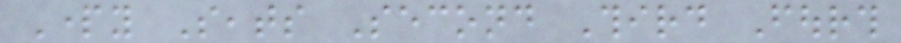Party Seats Second Third Fourth
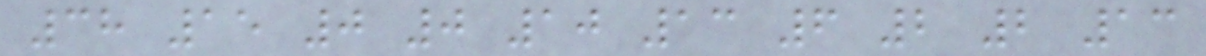38 15 0 0 10 13 6 2 2 13
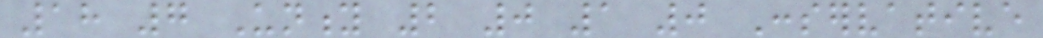18 7 Unity 2 0 1 0 Conservative
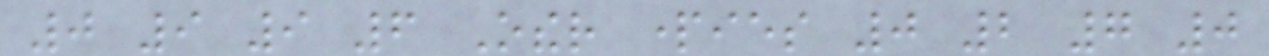0 9 9 6 Other parties 0 2 7 0
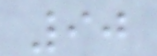90
